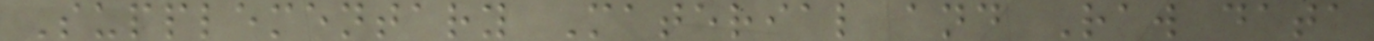Supplementary Material and Raw data
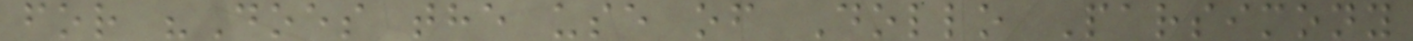for "Does the use of Dollo Parsimony
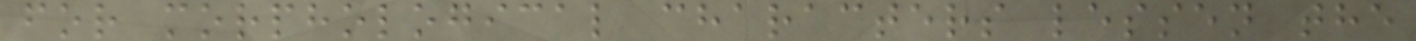for morphological characters lessen the
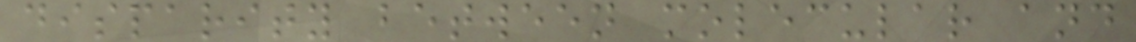disparity between molecular and
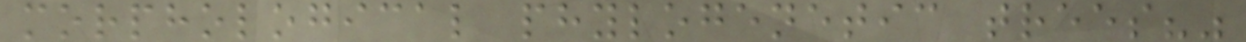morphological phylogenetic trees?"
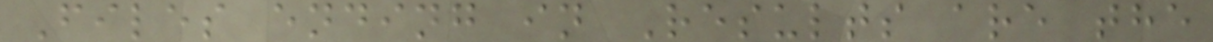Files ending in Results are the
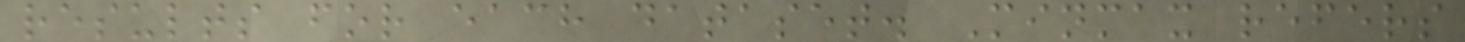results for each dataset. Minmax refers
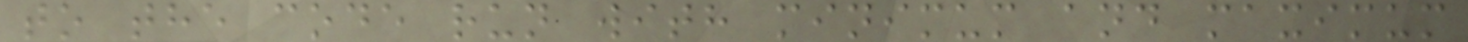to the code run with minimum and maximum
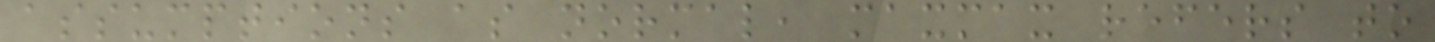assumptions as normal, maxmax refers to
